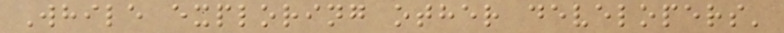While exploring other developers'
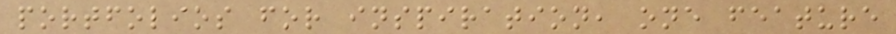portfolios for inspiration, one feature
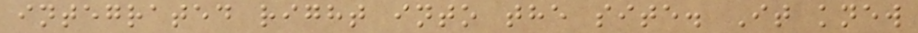integrated right into the site. It knew
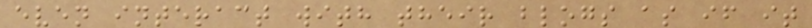even interact with their blogs as if it
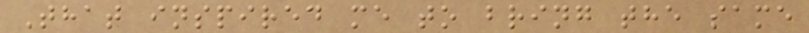That inspired me to bring the same
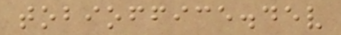tobioffice.dev
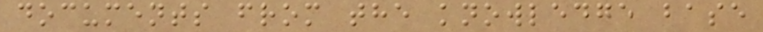documents from the knowledge base
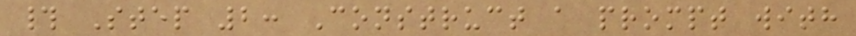# Step 2: Construct a prompt with
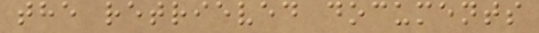the retrieved documents
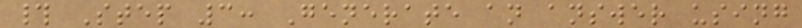# Step 3: Generate an answer using
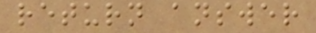return answer
